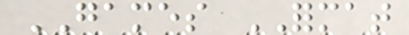GAMES FORMAT
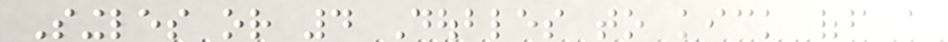Singles or 4 Doubles to kick off a
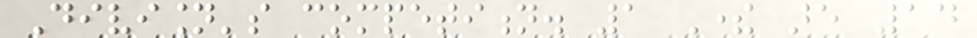Division's competition. 1 There are 14
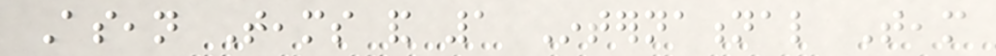Asean Teams and 1 International Team
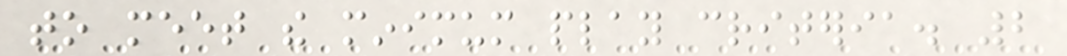to meet the minimum play criteria. 2
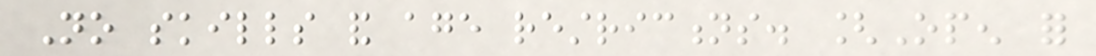No skills and age restrictions. [Open for
